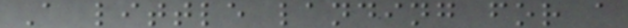A little landing for a
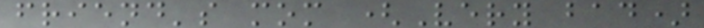friend's mom (Very bad)
